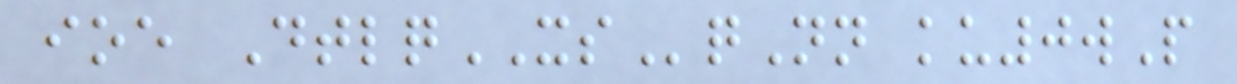ioe DtlqXSqNn ku0wP
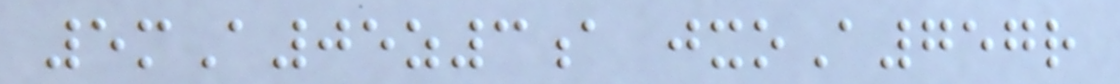5mA05z3a jxoA757r
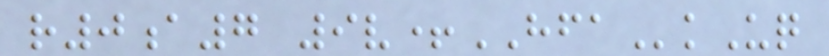r0a7 9v+HFAkUq
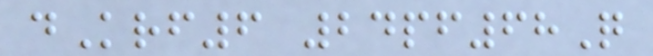dKrf6 24pf68Q
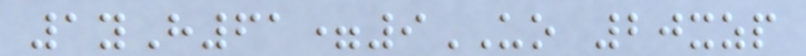1yH61=9UO 20xzp
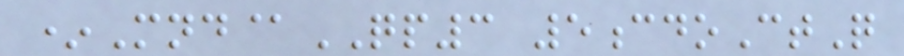*Mnd@QP3 5cdoCtQ
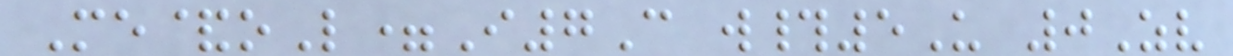Me&oL=I7C w#5U 0Zv
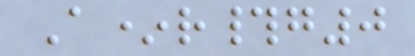A*r#g0
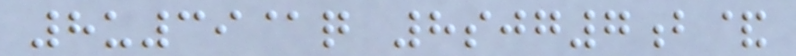8u39@q 8sjg7b&
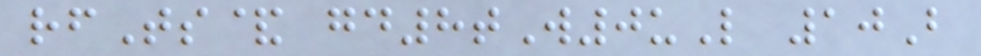rfTs& gd8tW0uL 10B
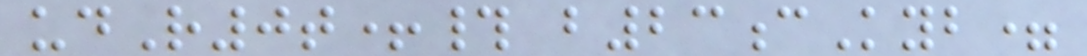udR0t+# b23cKyb=
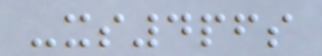-xs4pfs
